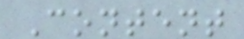Content
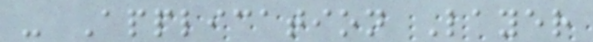- Application Layer
